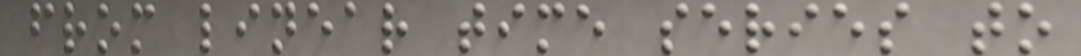from linear time series to
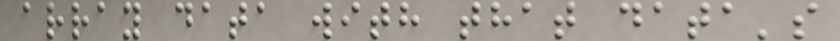array data with that data's
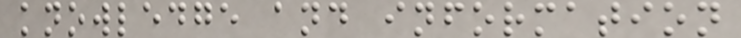knowledge and information
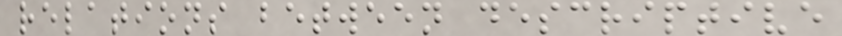relations between descriptive
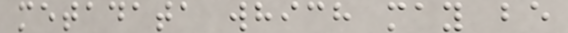metadata which may be
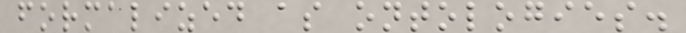formalized as ontologies.
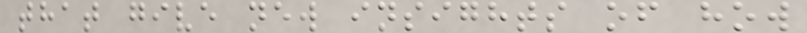that give new insights of how
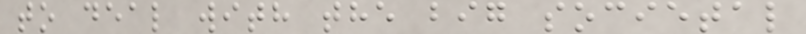to deal with the big societal
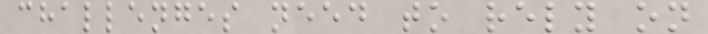challenges need to rely on
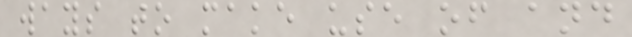ways to make use of and
